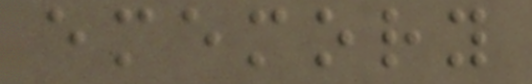ememory
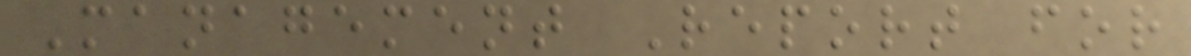Management Report for
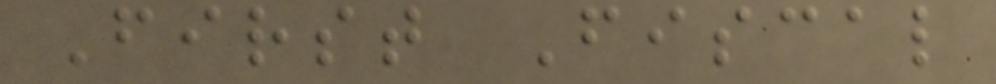First Fiscal
